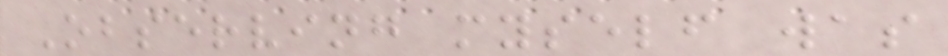Observing myself was
